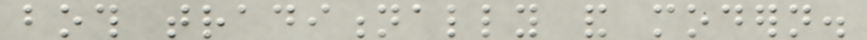both traditionally and modern.
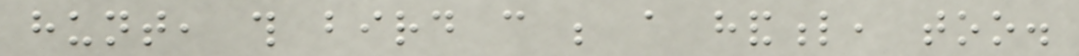hunt, this bird can be a handful, too.
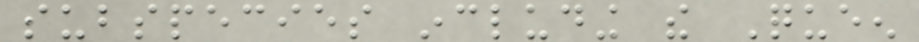subspecies including the Queen
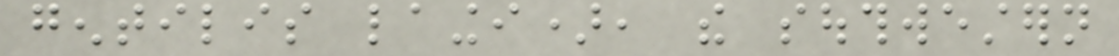gentilis laingi), the southwestern
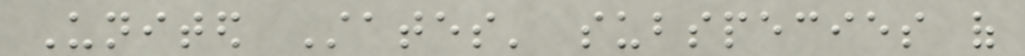United States' subspecies of
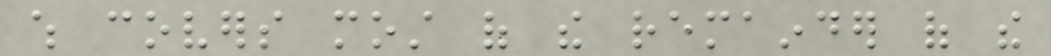which covers most of the remainder of the
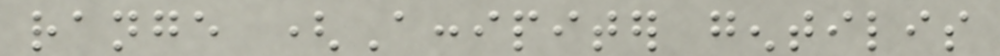range (Accipiter gentilis
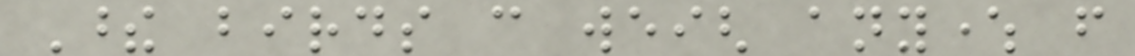These birds can weigh anywhere from
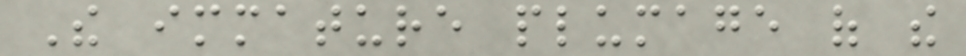The immature plumage of the
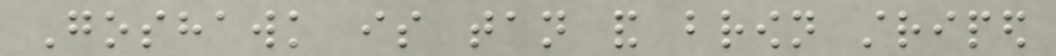Goshawk is tan and brown striped
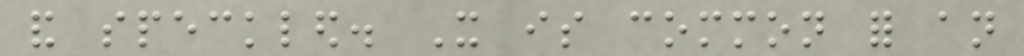and speckled. It is common for an
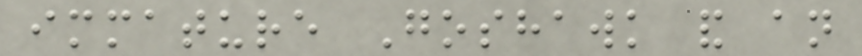immature Goshawk and an
